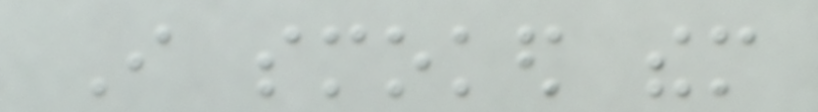I smoked them
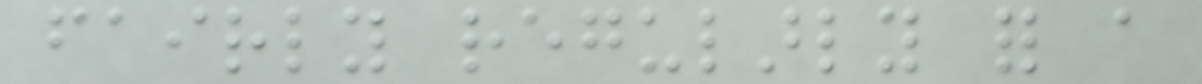fairly regularly for a
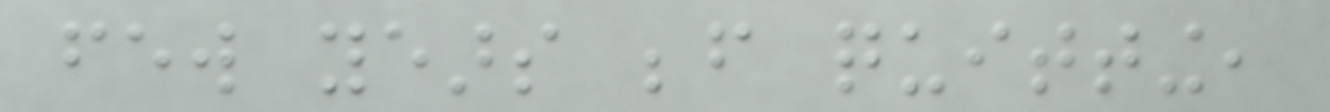few years before quitting,
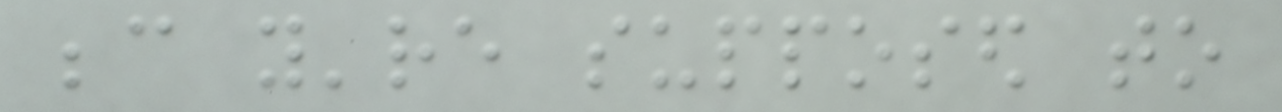because you're supposed to
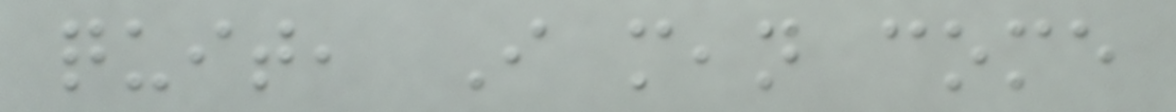quit, I mean come
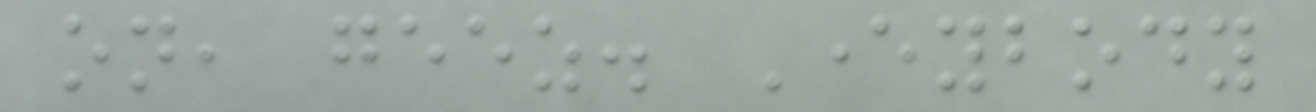on, geez. Everybody
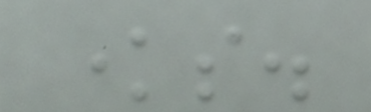knows.
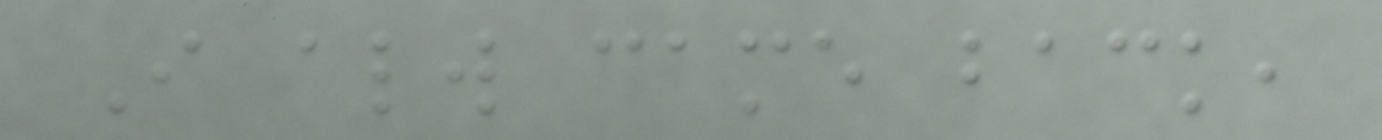I always came back,
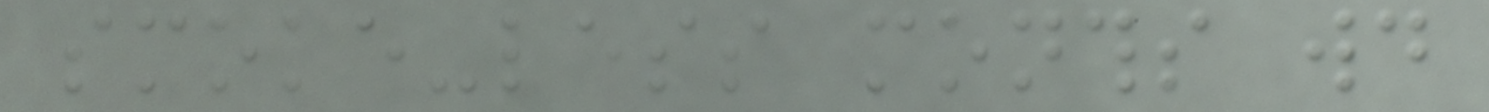smoke-less months would
